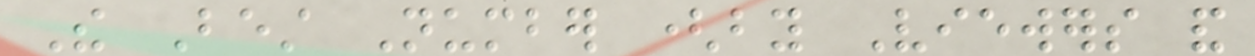The Best Number (by Viewers and
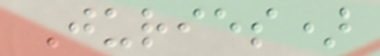Juries)
